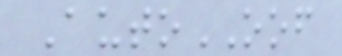AutoOOF
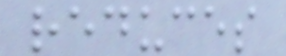reduces
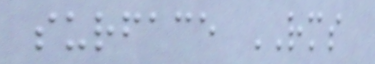surface RMS
